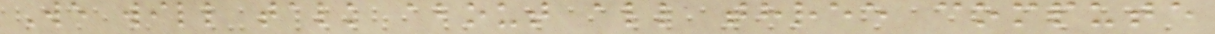We will talk about all three compute
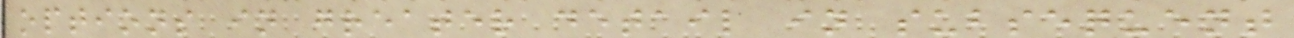options in greater detail in subsequent
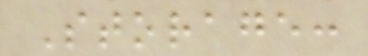Storage:
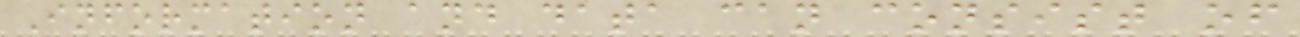Information and data can consist of
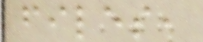files,
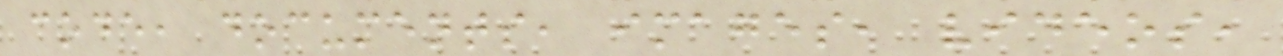code, documents, images, videos,
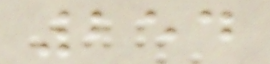254
